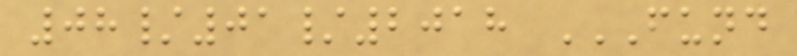08/01/2018 FUND
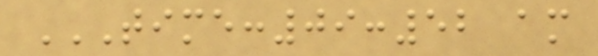TIME:09:52 AM
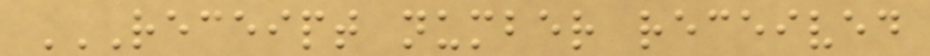RECEIPT NUMBER RECEIVED
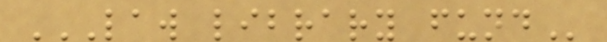LAW LIBRARY FUND
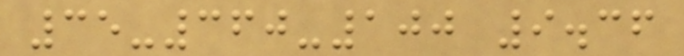35-360-100 9.36
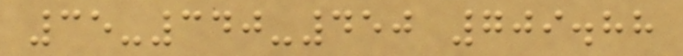35-340-450 709.88
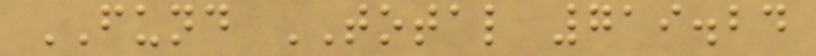FUND TOTAL 719.24
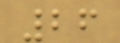26
